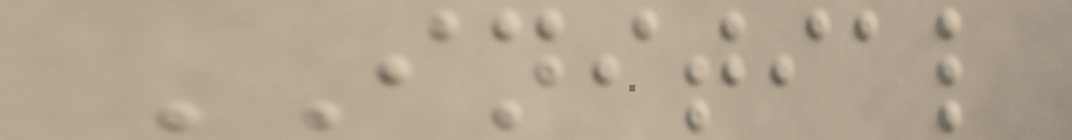INITIAL
